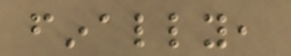finally,
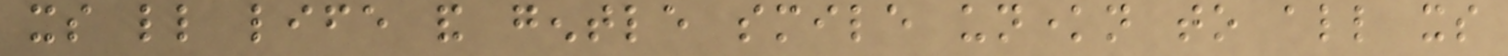its little life and gentle smile unknown to all its
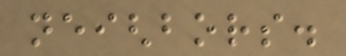neighbors.
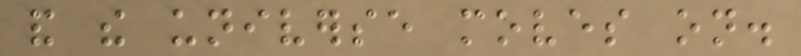and the universe moves on.
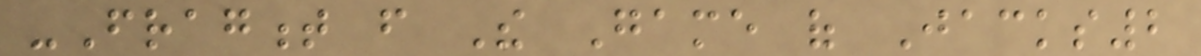-Fragment from The Game of Jacks2
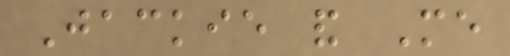Jackie and Me
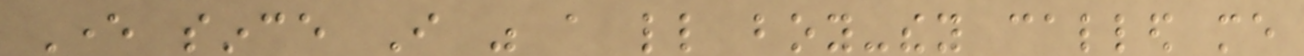Ever since I was a little boy-they called me
